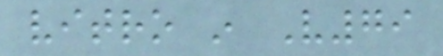vitro in V79
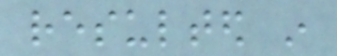resulted in
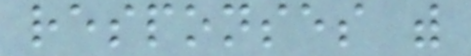responses with
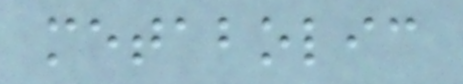metabolic
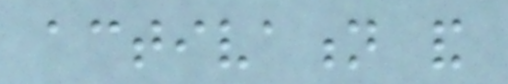activation and
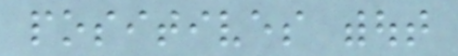positives without
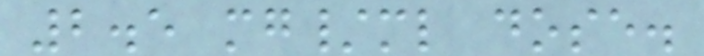2.5 mg/ml dose.
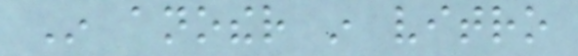In another in vitro
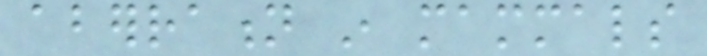aberration in mammals
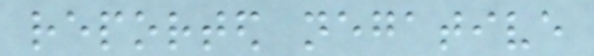reported negative
